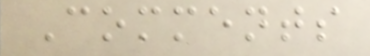Comments
